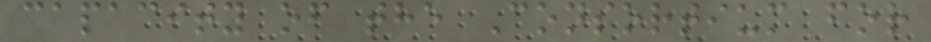capacity of the Consortium for
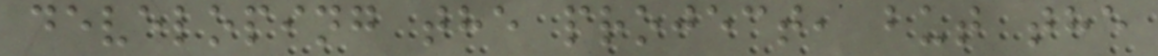developing the project, but the
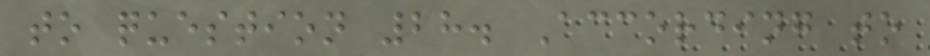to question 28. According to
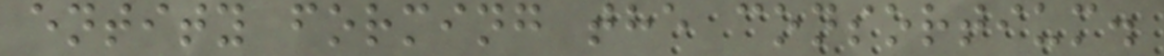entity forming the consortium.
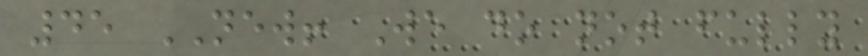45 NEW! We do not fully
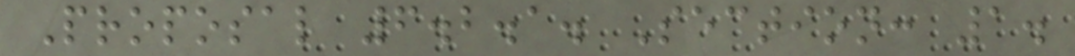Proposal 6.2.1. Section: 1.
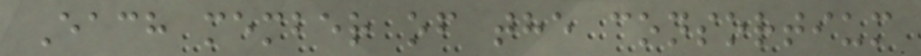Each member of the consortium
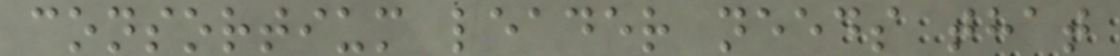consortium leader needs that
